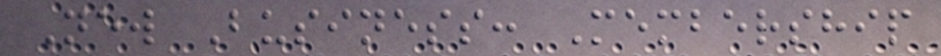New Business: Membership
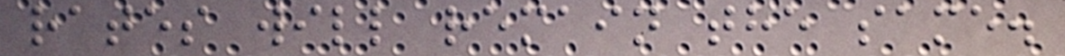rates will remain the same.
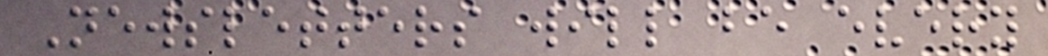Newsletters will be every
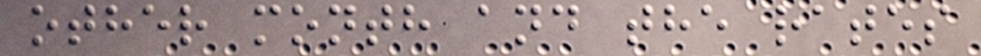other month and the rates
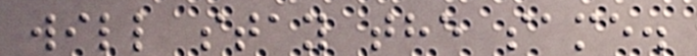will stay the same.
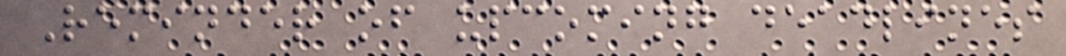Reminder of upcoming deadlines
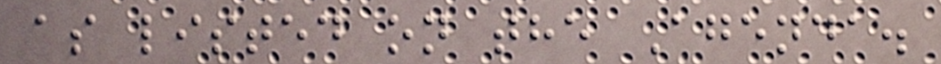as listed on the Agenda.
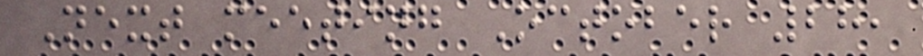Next meeting October 28,
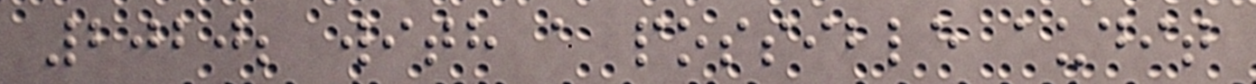2020; with a possible audit
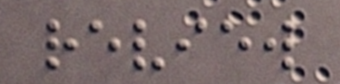review
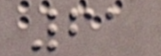61
